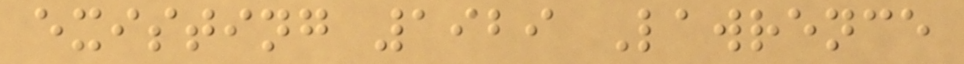existing 1929 Lawrence
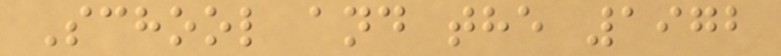School and the 1972
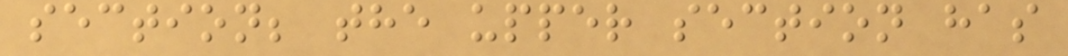section; the upper section has
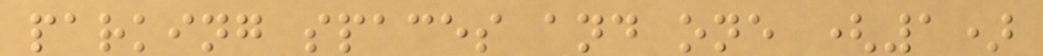parking spaces and one (1)
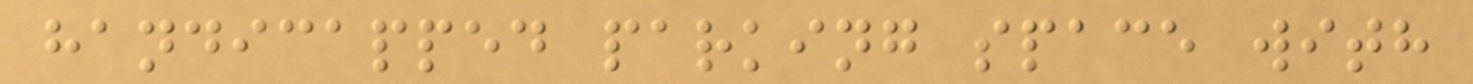handicapped parking space with
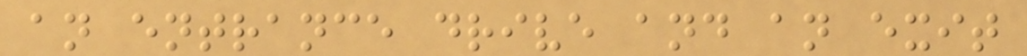an entrance drive and an exit
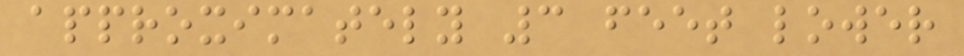approximately 3 feet lower
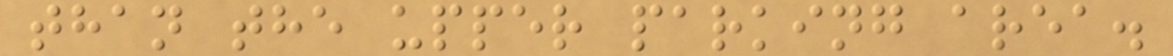than the upper parking area.
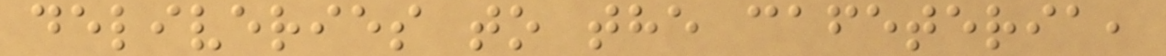deliveries to the cafeteria,
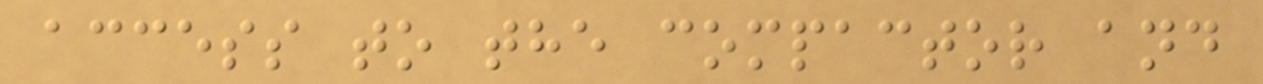access to the compactor and
